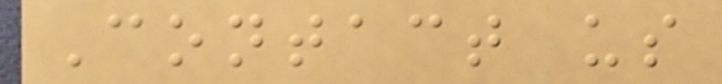Contact us
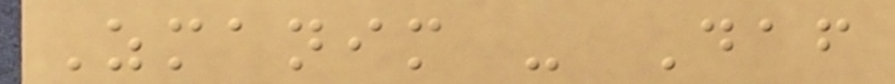Zmanim - Daf
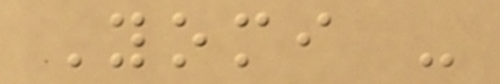Yomi -
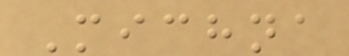Michna
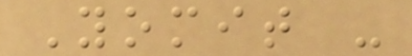Yomit -
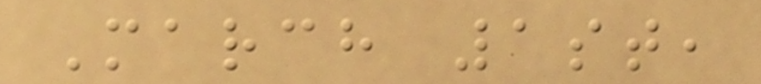March 1st,
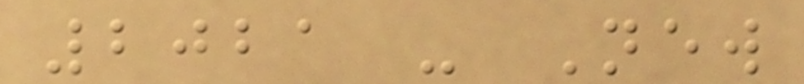2021 - New
